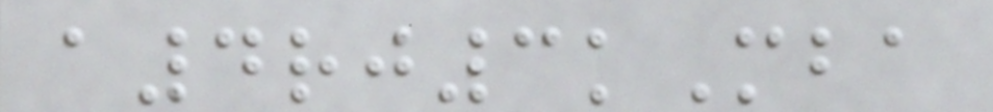a4rj3kMba
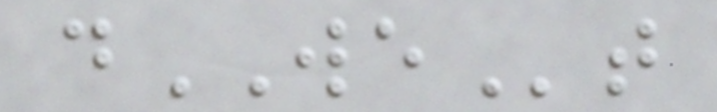dWEt
